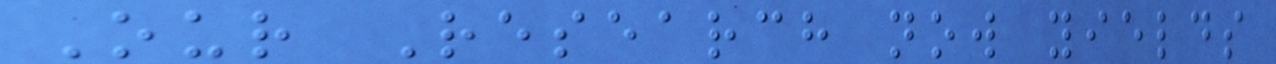Our Research now yields
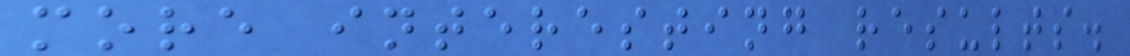more interesting results.
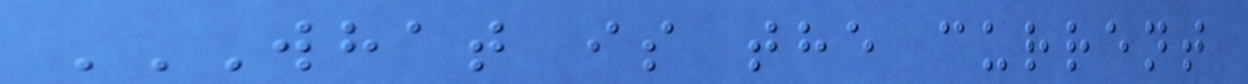WHAT IS THE CURRENT
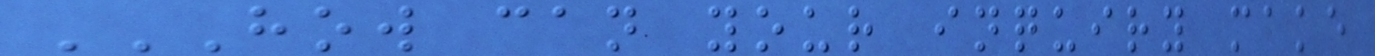HOW CAN YOUR INQUIRY MAKE
